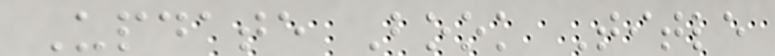Update Book Title
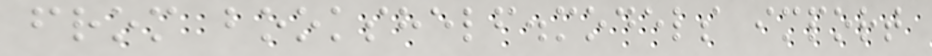from bookshelf.models import
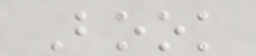Book
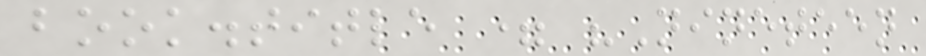book.title = "Nineteen
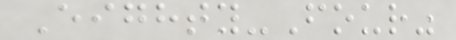Eighty-Four"
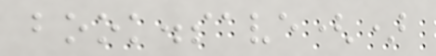book.save()
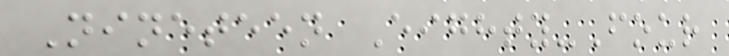Nineteen Eighty-Four
